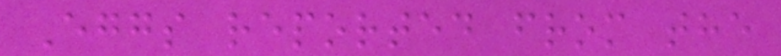Eggs reported from the
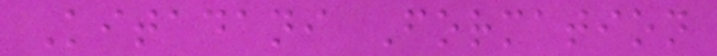Kitadani Formation
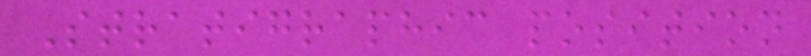Stratigraphic position
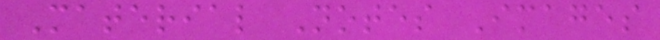Material Notes Images
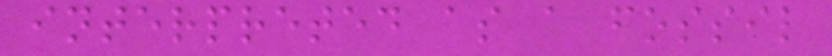interpreted as a fossil
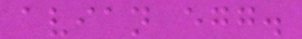avian egg.
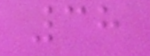38
